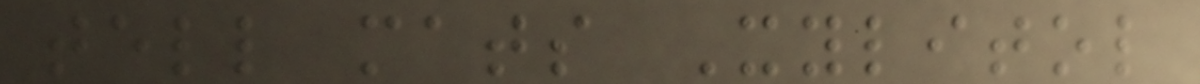tell mats Xylitol
